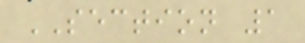SECTION 1
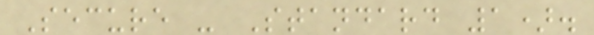Secure - Standard 1).
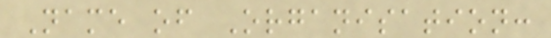Name of Organisation:
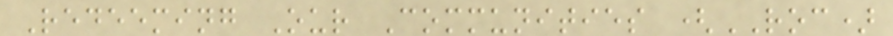Redeeming Our Communities (ROC)
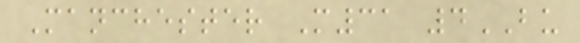Manchester M31 4BU
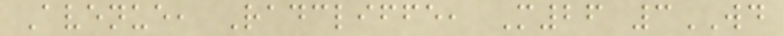Avenue, Radcliffe, M26 3WD
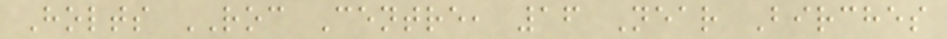Holts ROC Centre, 16 Near Birches
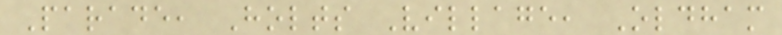Parade, Holts Village, Oldham
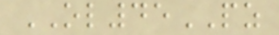OL45PZ
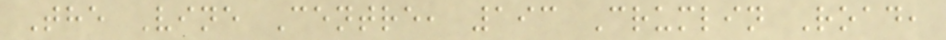The Vine Centre, 193 Crumlin Road,
